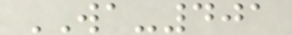WA-401
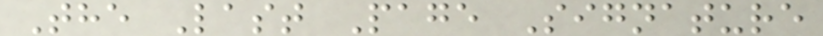The Last Page Signature
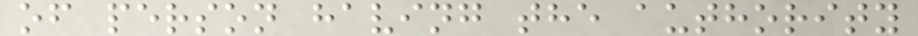of person having the authority
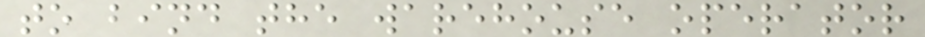to bind the warehouse operator
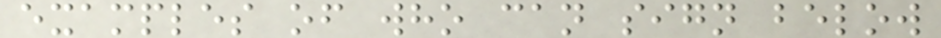examples of who can sign below
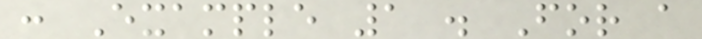: Example 1 . For a
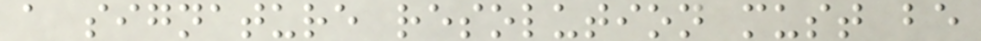a signature resolution must be
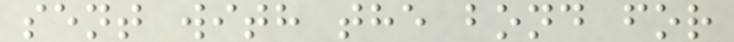sent with the bond for
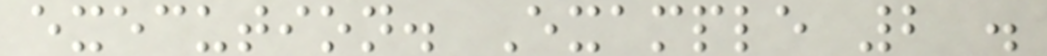execution. Example 2 .
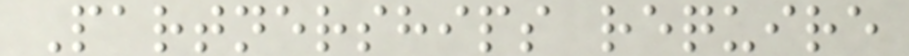Partnerships require
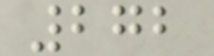272
